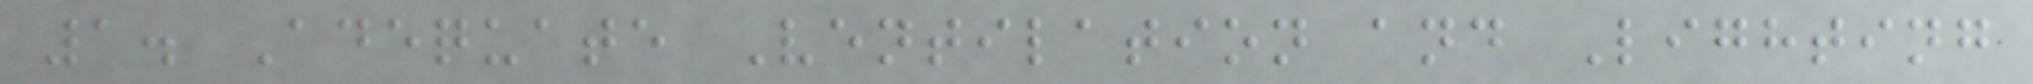1. Adequate Ventilation and Lighting
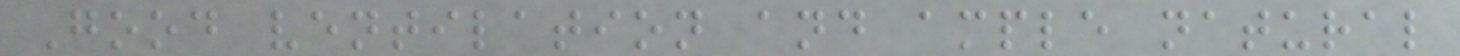Good ventilation and ample natural
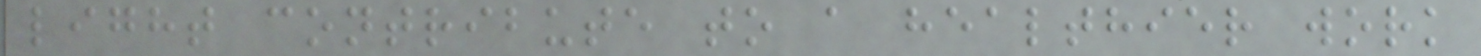light contribute to a healthier work
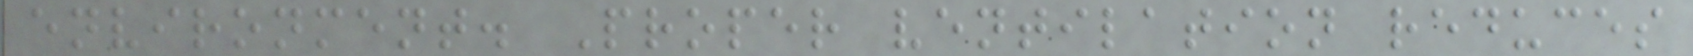environment. Proper ventilation reduces
